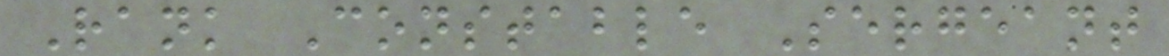Rank Constable Sergeant
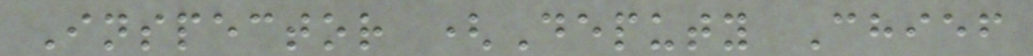Inspector (Deputy Chief
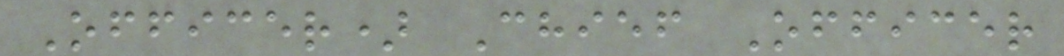Officer) Chief Officer
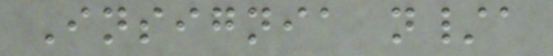Insignia n/a
